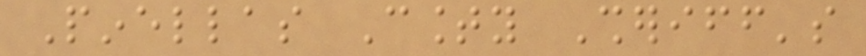Pinellas County Sheriff's
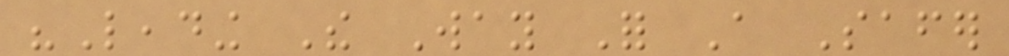"Leading The Way For A Safer
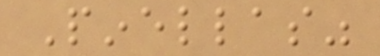Pinellas"
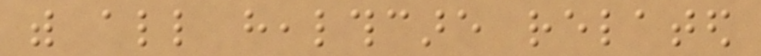with all healthcare related
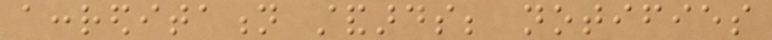accreditation standards; notifies
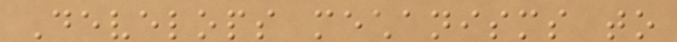Develops mechanisms to
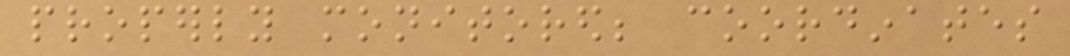properly monitored; coordinates
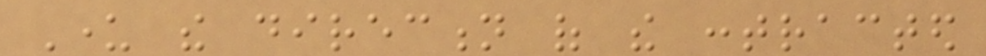Under the direction of the contracted
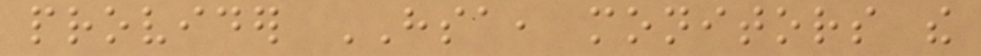provider HSA, monitors the
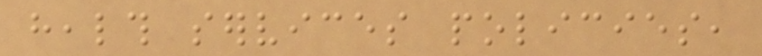health services policies,
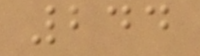244
